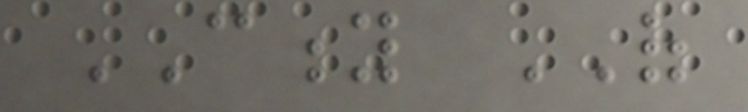CITY OF
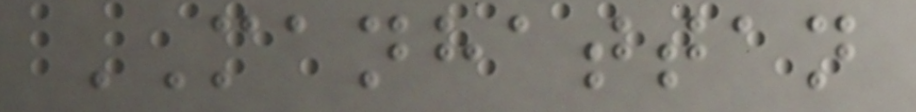MANHATTAN
